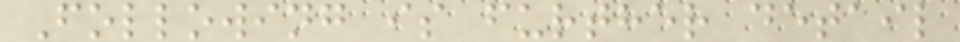Following is further detail
